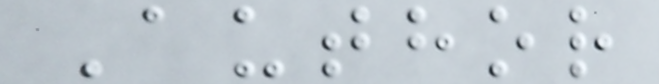Author
